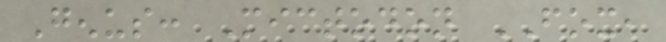Genus: Mictodon FOX,
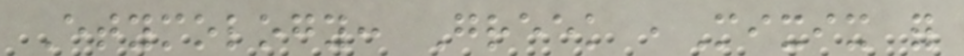Etymology: Greek ,Mixix for
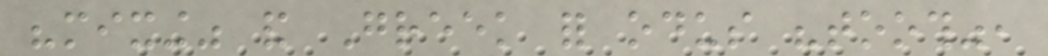"mixing" and Greek for odus "tooth",
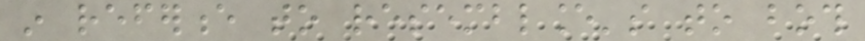in reference to resemblance's to both
